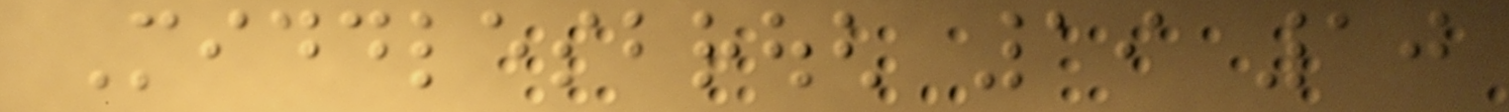Middlesbrough 19 10
